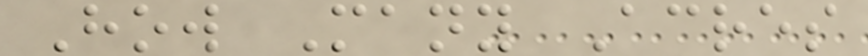How Many Acres
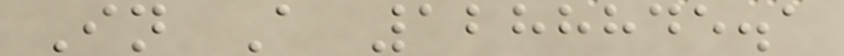In A 1288845.1
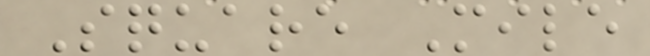Square Mile
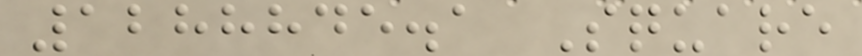1288845.1 Square
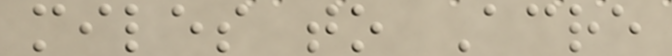miles to Acre
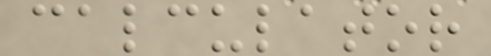calculator
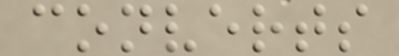converts
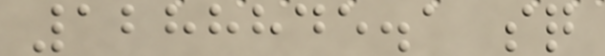1288845.1 sq
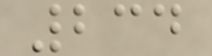234
